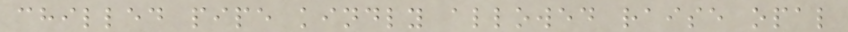chilled pipe kindly allowed raise opal
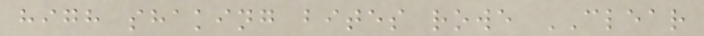high shaking bites rowe CLEAR
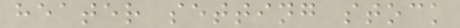heater setting stock
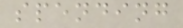spending
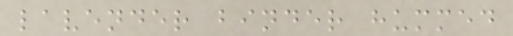lavender binder hummed
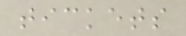tickets
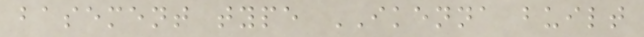basement type IKENNA built
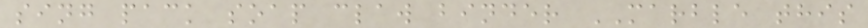sing pack soap claw binder MARBLE this
